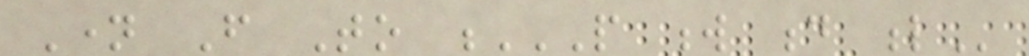Name From To P W D L
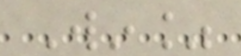Win%
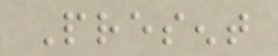Present
